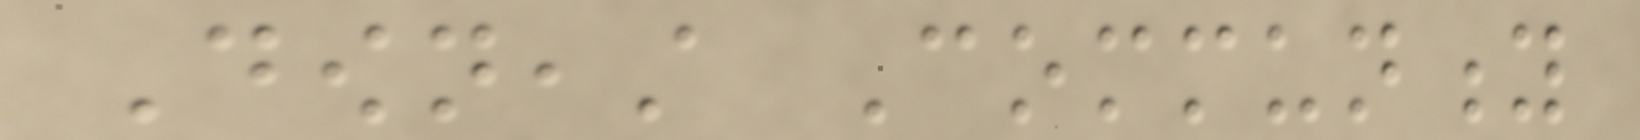Downeast Community
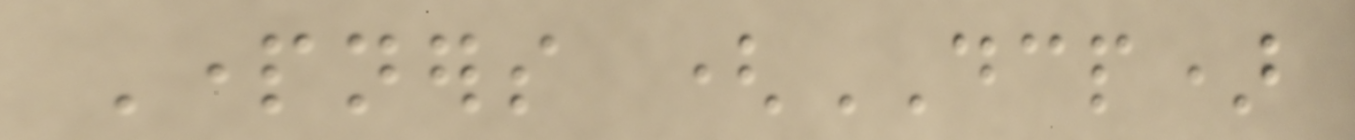Partners (DCP)
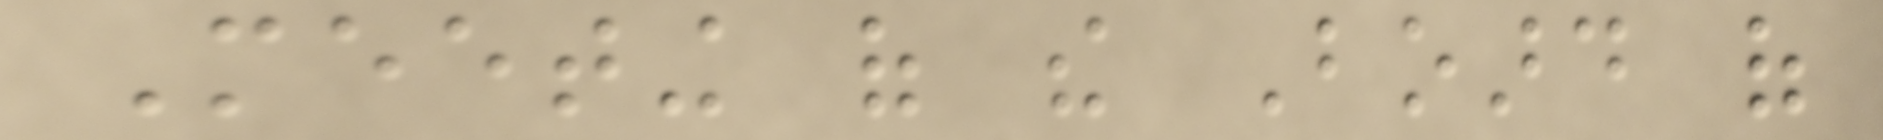Meeting of the Board of
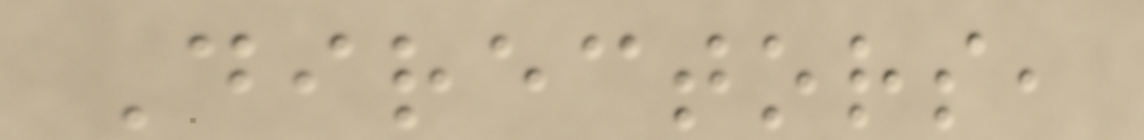Directors,
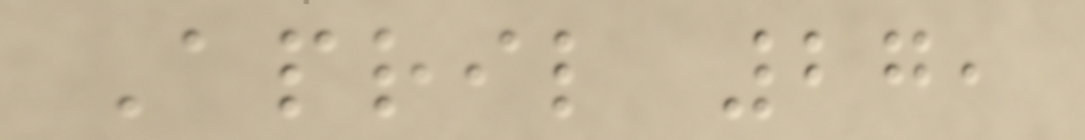April 27,
